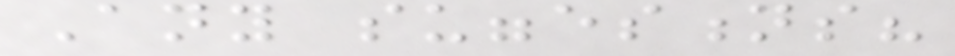Any suggestions?
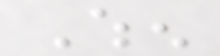When
